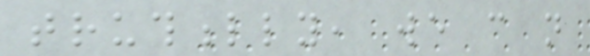truthfully, we can not
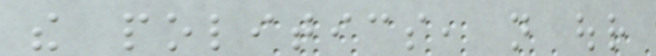the politics, not our
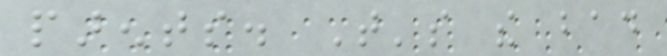parents. That's the bad
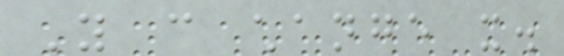You can change it.
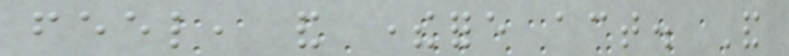feel, and therefore act. And
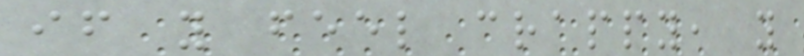if you feel crappy, you
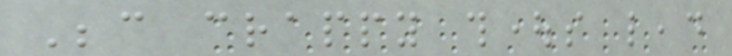Because crappy thoughts lead
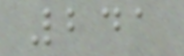241
